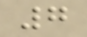7
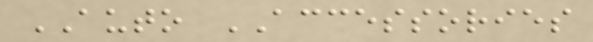AUTO ACCESSORIES
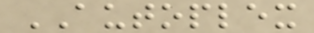AUTOPLEX
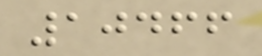10466
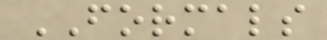FORMALS
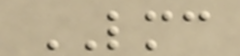LMC
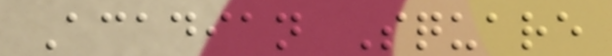Acadian Square
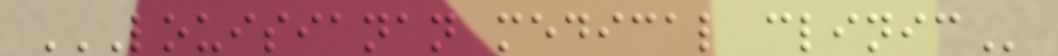LOUISIANAN MEDICAL CLINIC
